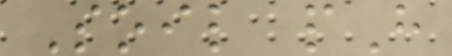Soil pH
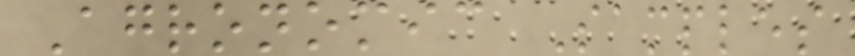Agronomic Samples
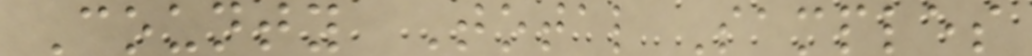County Total Samples
